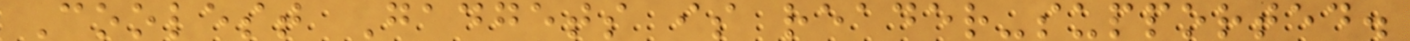Coolest Gadgets is reader-supported.
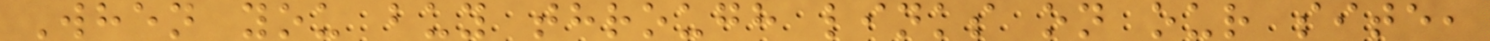When you buy through links on our site,
